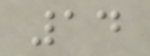14
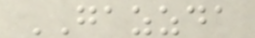GAZZDA
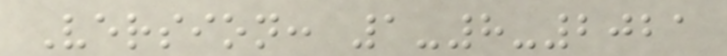Version: 1-8-2021
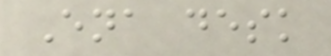Ena desk
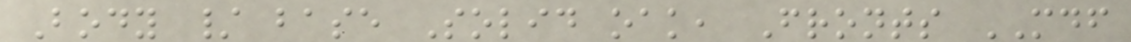Body / base Solid oak, Fronts MDF
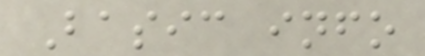Basic info
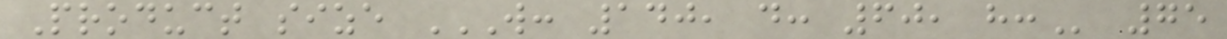Product size W: 140, D: 60, H: 75
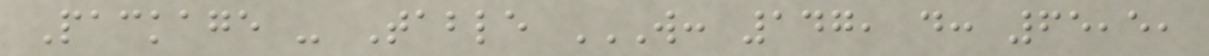Package - Table W: 147, D: 65,5,
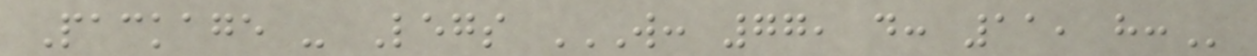Package - Legs W: 77, D: 11, H:
